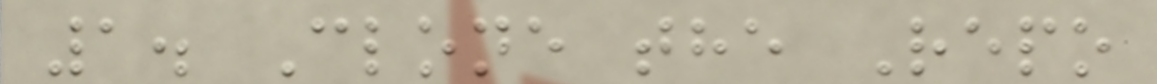1. Clone the Repo
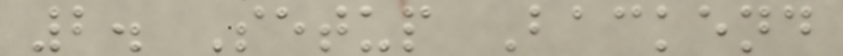2. Setup Backend
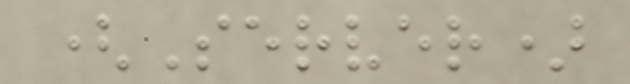(Server)
